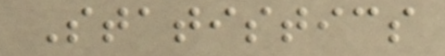Statistics
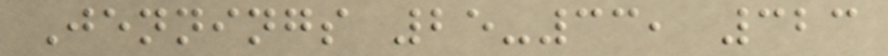Jennings 25-33, 323
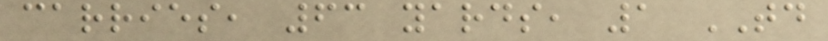carries, 63 yards, 1 TD
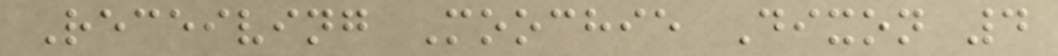Receiving Moochie Dixon 4
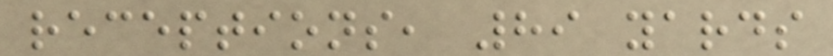receptions, 89 yards
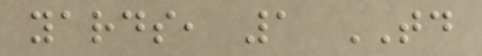yards, 1 TD
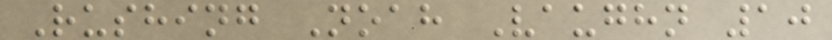Rushing Noah Vaughn 10
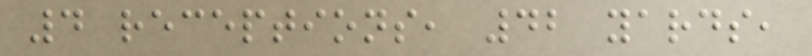4 receptions, 42 yards,
